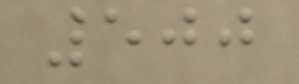500
